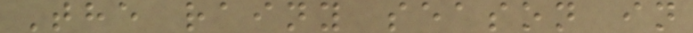The rainy season in
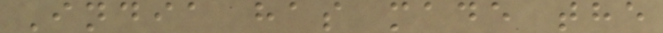India has made the
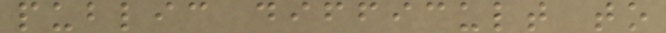public difficult to
